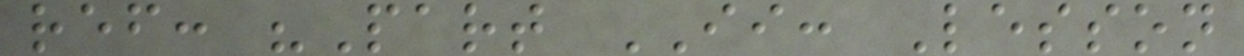ref: "Part II: Lesson
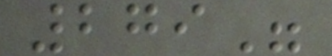279"
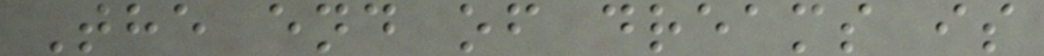The end of dreams is
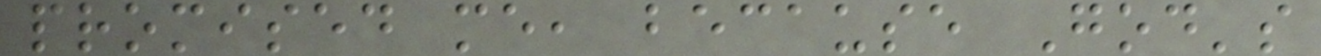promised me, because God's
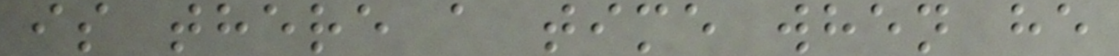is there a time when he
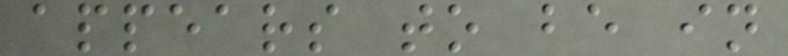appears to be in
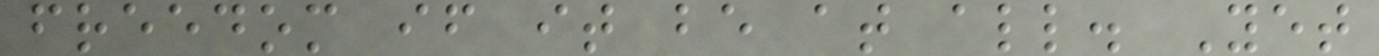freedom if it be at all. Yet
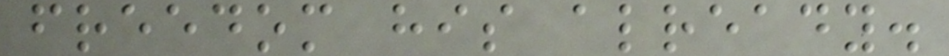freedom his already.
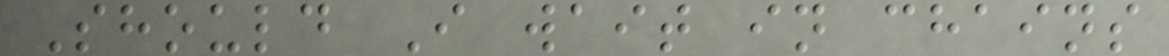Should I wait in chains
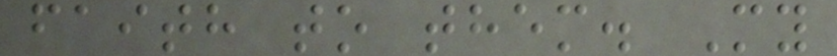faith to them. My
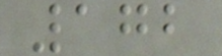172
